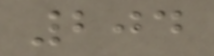204
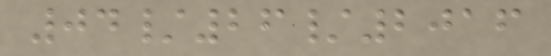04/26/2016
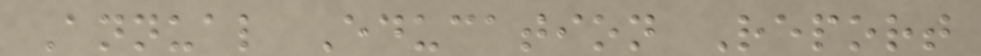Annual Education Report
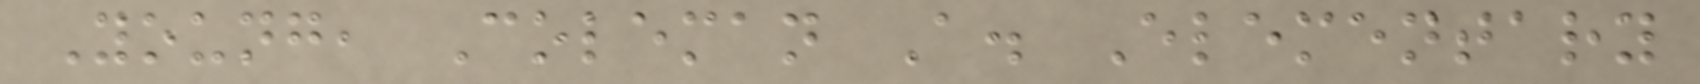Young, Coleman A. Elementary
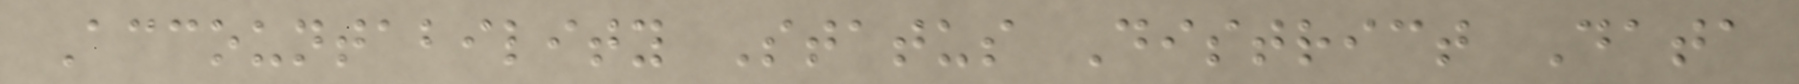Accountability Status District Data
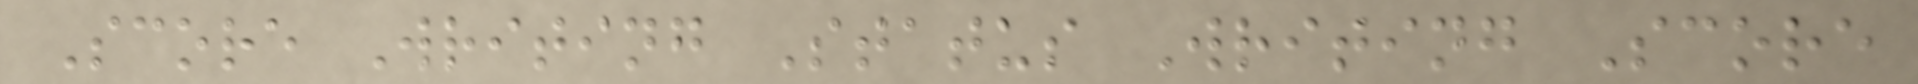Score Writing Status Writing Score
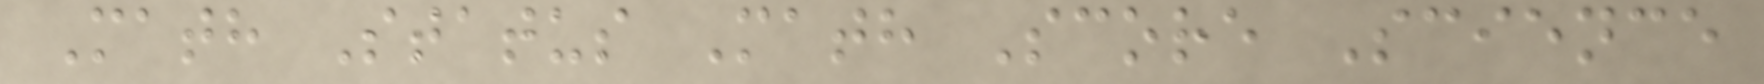Math Status Math Score Science
